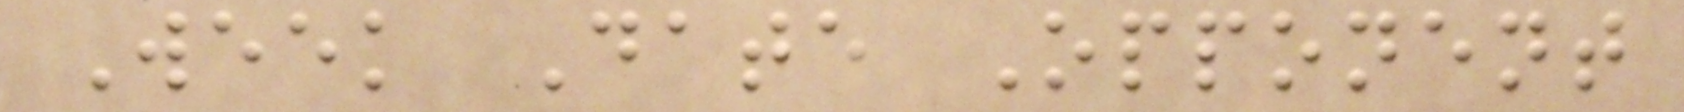Week Date Opponent
